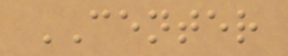CENTER
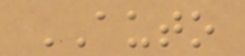AUTO
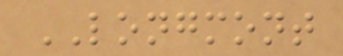LONGMONT
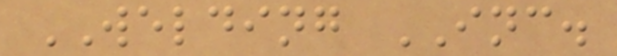WELDING INC.
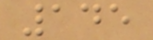145
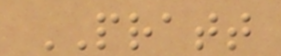PRATT
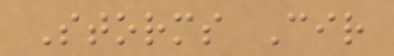Storms Cir
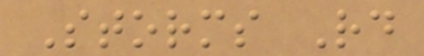Storms Rd
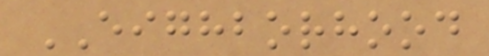EIGHBORHOOD
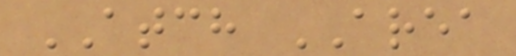ATCH AREA
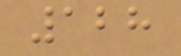128
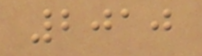2010
